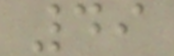49
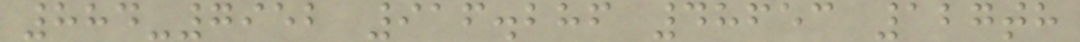884-7952 916.286 48653 127th
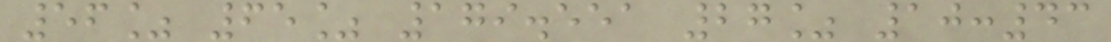56% 65% 179.551 27% 10:43
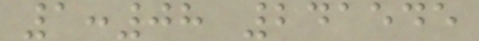1:08 241545
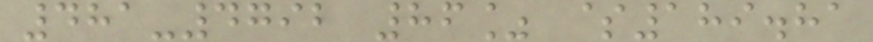481-4792 86% $189.81
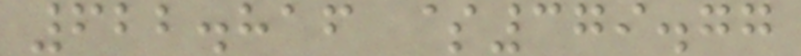622.816 $379.77
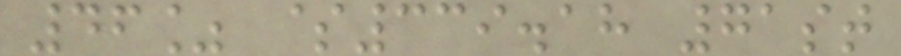46% $339.18 71st
